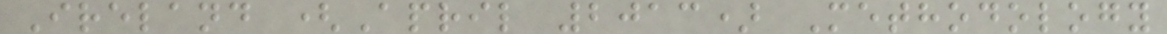Ireland (April 2013) Methodology
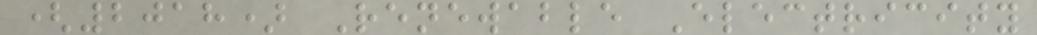(2018) Renewable Electricity
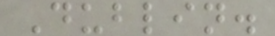Dublin.
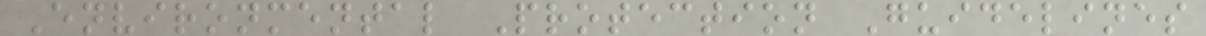Environmental Protection Guidelines
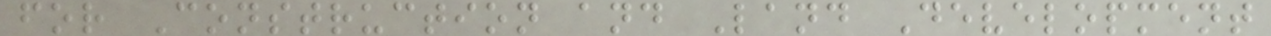for Construction and Land Development
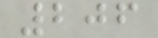206
